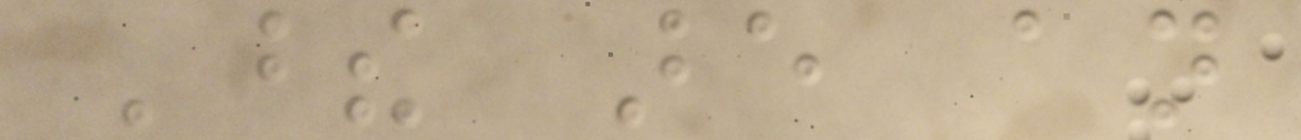These are an
